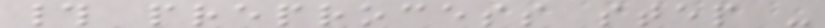# preprocess step -
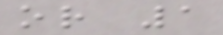or 1
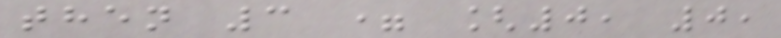then 3 = [0, 0,
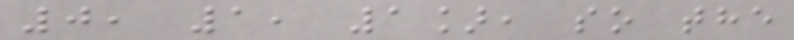0, 1, 1], so the
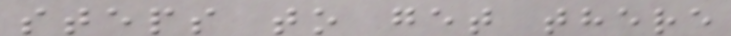steps to get there
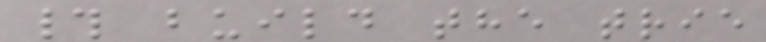# build the trie
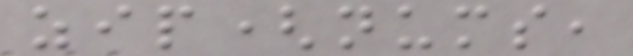zip(nums,
